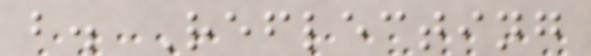b. Reflecting
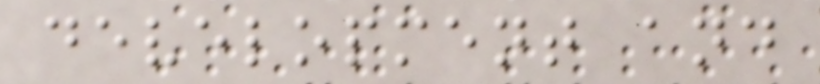development and
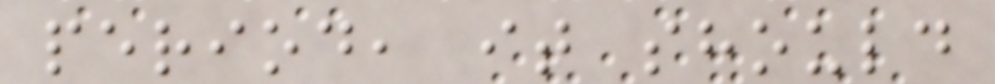period, it should
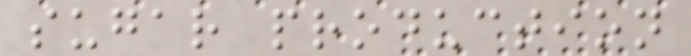sugar production
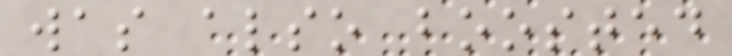was also boosted
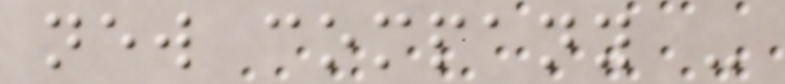new company -
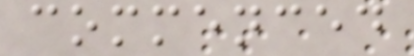commenced
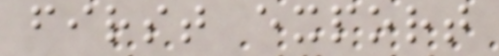first export
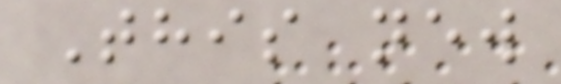This new
